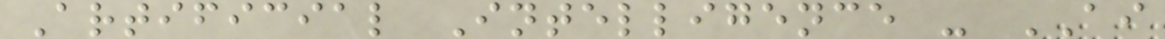Artificial Intelligence - AI
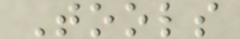Tools
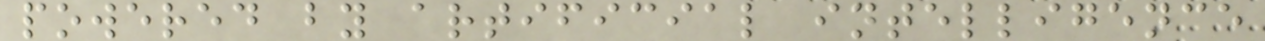powered by artificial intelligence
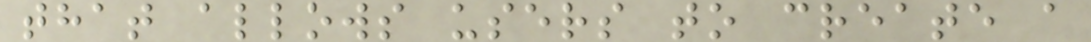that allows users to create a
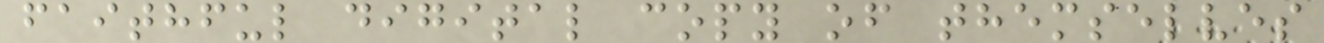faithful digital copy of themselves
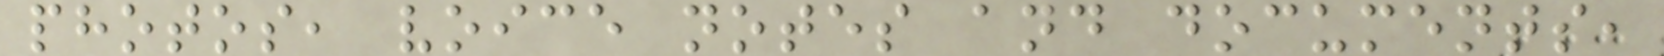photos, voice notes and documents,
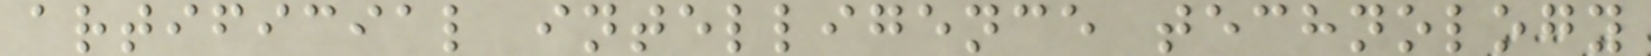artificial intelligence technology
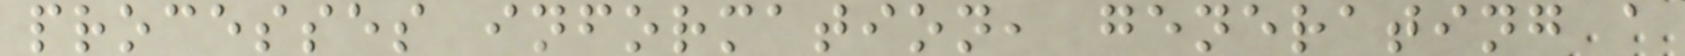processes information, generating a
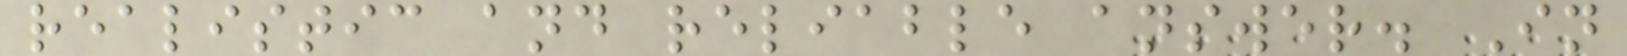realistic and reliable answer. In
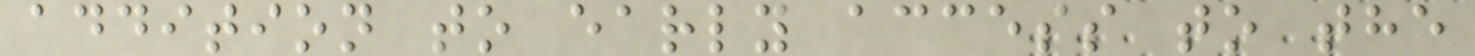addition to early access to the
